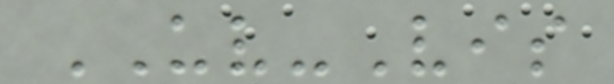UV-Vis
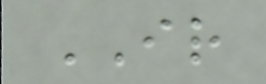IR
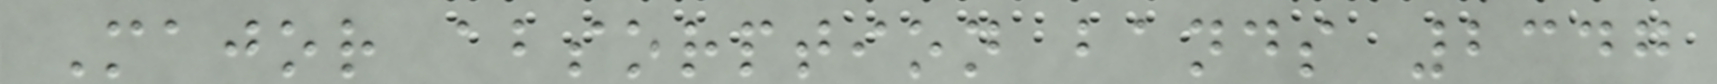Major absorption bands 2347
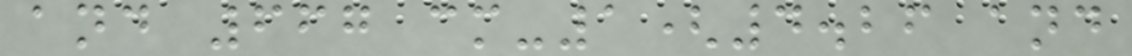and 667 cm-1(4.26 and
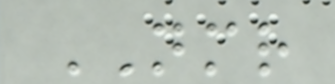NMR
